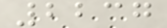2237
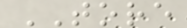TORE
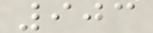903
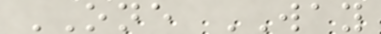ONE WAY
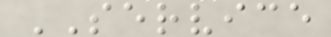SERVICE
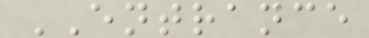ENTRANCE
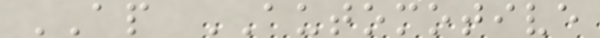AP AUTOMOTIVE
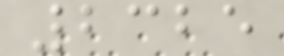2325
